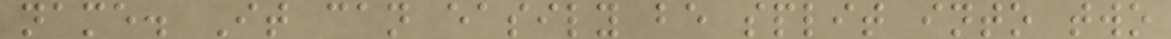name. It can easily be split into two
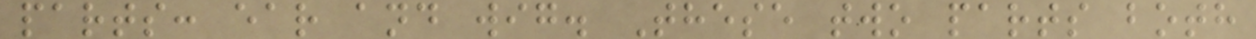parts: ear and wig. These two parts both
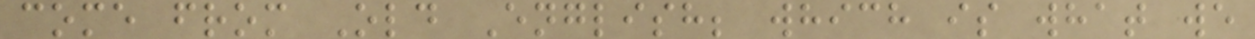come from Old English; which is what we
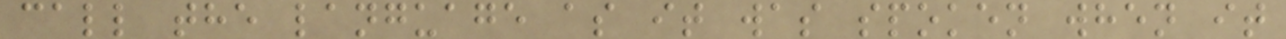call the language as it was spoken when it
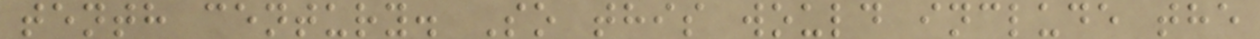tenth century. So this would include the
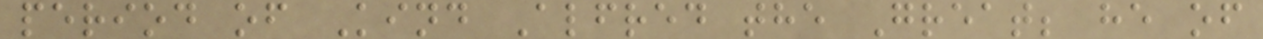period of Kind Alfred the Great; he of
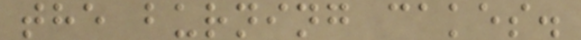the burning cakes.
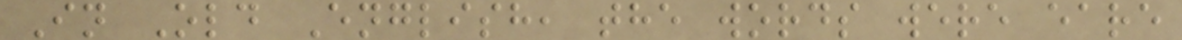In Old English, the words were eare
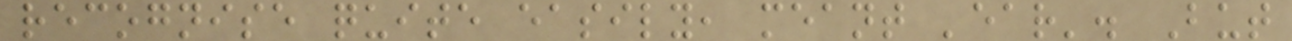recognise quite easily, meant 'ear'. But
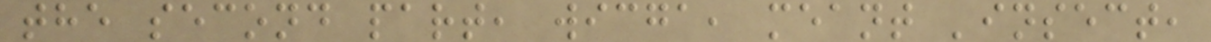the second part, wicga, meant 'insect,
